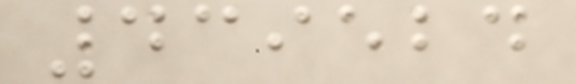439524
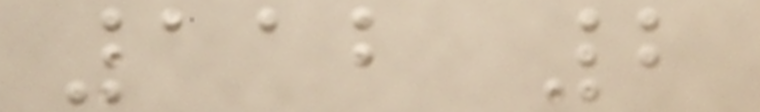112 2
